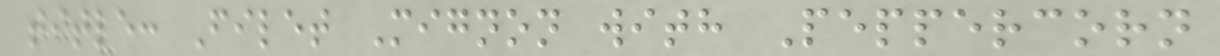title: Filet Mignon with Peppercorn
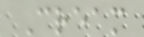Cream
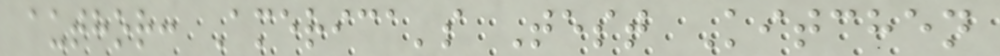author: America's Test Kitchen
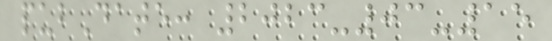pubDate: 2023-03-15
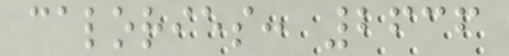calories: 2636
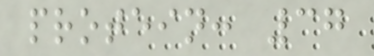protein: 37
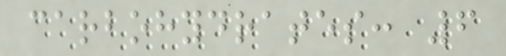carbohydrates: 6
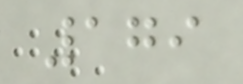179
